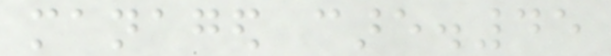managed care.45
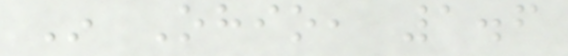In Ohio, 1.6
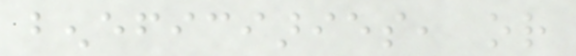beneficiaries, or
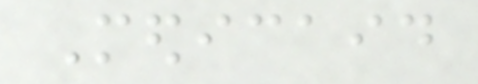Medicaid
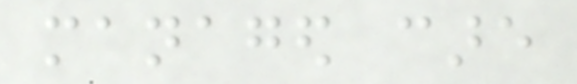managed care
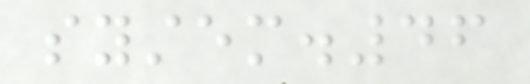system.46
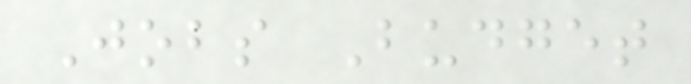Jobs Budget
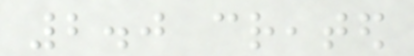2.0 created
